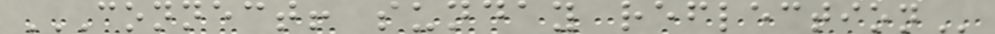CONNECT! SUNDAY REFLECTION
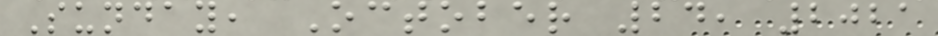Sunday, October 24, 2021
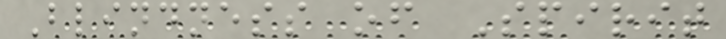Blindness of Spirit
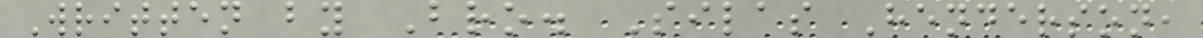Written by Bro. Silas Henderson,
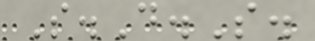S.D.S.
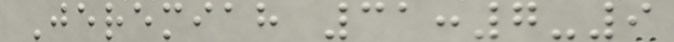Jeremiah 31:7-9
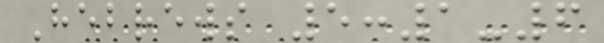Hebrews 5:1-6
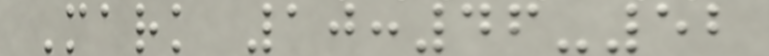Mark 10:46-52
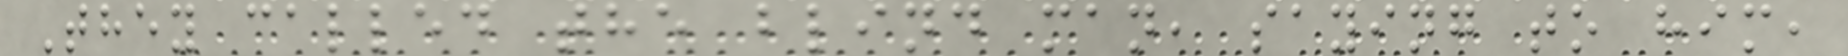They called the blind man, saying to him,
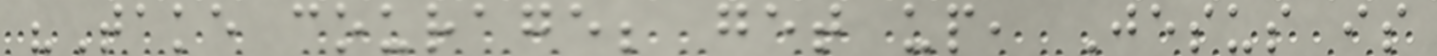"Take courage; get up, Jesus is
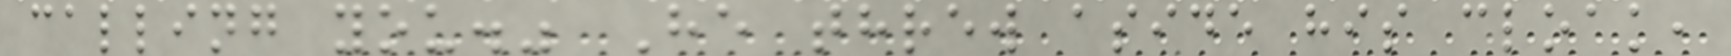calling you." He threw aside his cloak,
